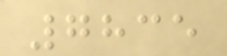7835
